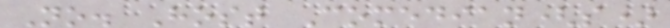No. Host Comedian(s)
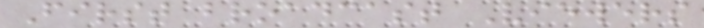First broadcast Viewers
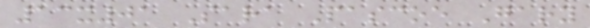13x01 Sara Pascoe Gary
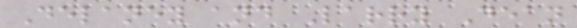Delaney and Larry Dean
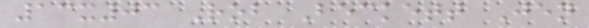13x03 Rob Beckett Jen
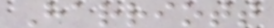Harriott
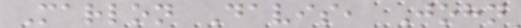Marlon Davis, John
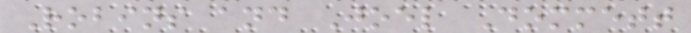Robins and Joel Dommett
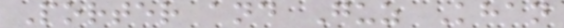Porter and Guz Khan
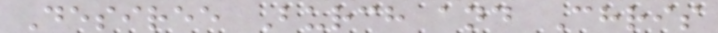Desiree Burch and Chris
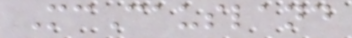McCausland
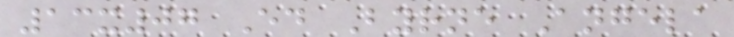13x07 Ed Byrne Angela
